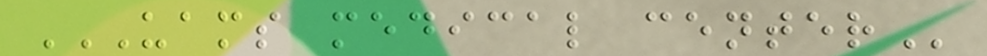UAMS MEDICAL CENTER
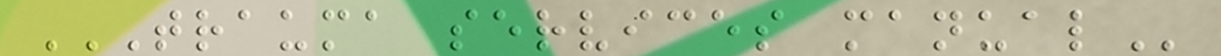TRAUMA SERVICES MANUAL
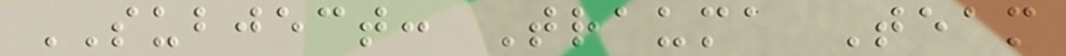SUBJECT: Trauma Team
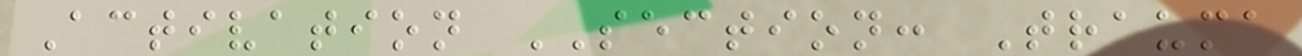Activation SECTION: Trauma
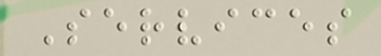Services
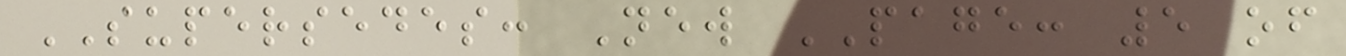SUPERSEDES: New PAGE: 5 of
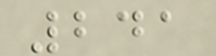241
